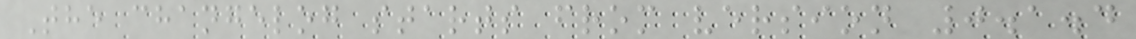The changelog starts from version 0.1.4
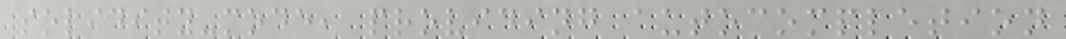solidity-mode, providing autocompletion
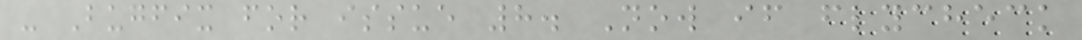- Bugfix for issue 8. Now if flycheck
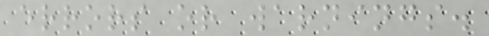errors or warnings.
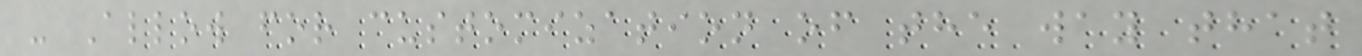- Allow for customization of the way that
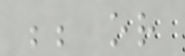;; or
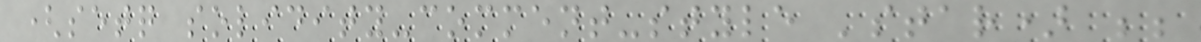(setq solidity-comment-style 'star) ;;
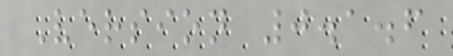Version 0.1.6
